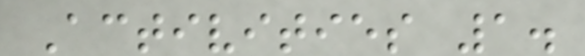Activities 1.
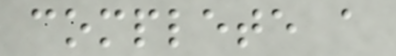complete a
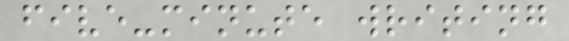five-minute writing
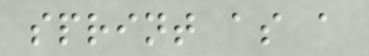sprint as a
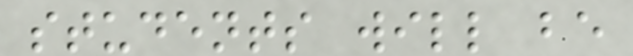students will be
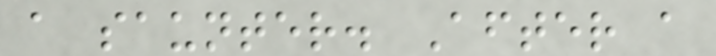a saunter. After a
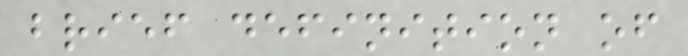brief definition of
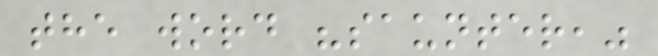the word "saunter,"
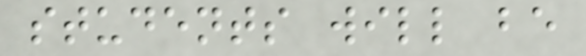students will be
